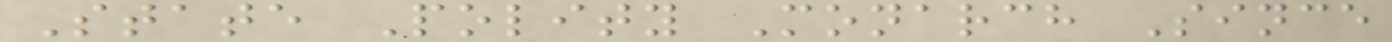State Polity Monarch Since
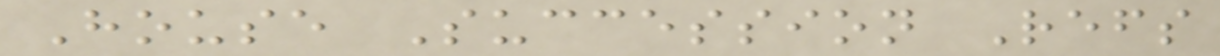House Succession Refs
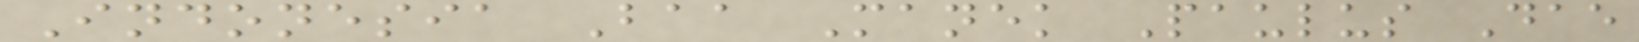Indonesia Baa Manek Paulus Dae
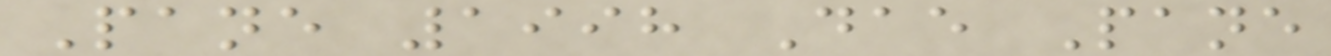Pane 1998 Dae Pane
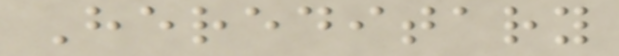Hereditary
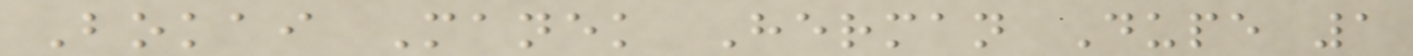Bokai Manek Herman Dupe 1
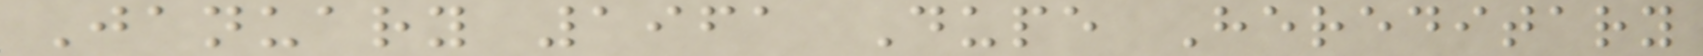January 1961 Dupe Hereditary
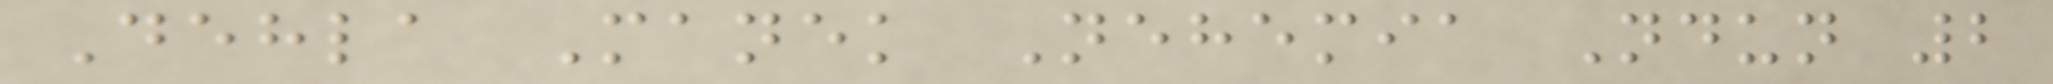Dehla Manek Nehemia Ndun 2
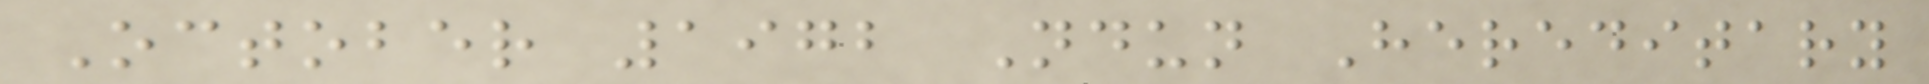October 1972 Ndun Hereditary
